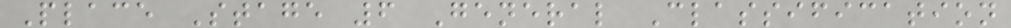Place Stage 6 General Classification
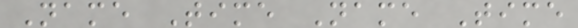Name Time Name Time
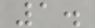1.
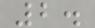2.
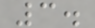3.
